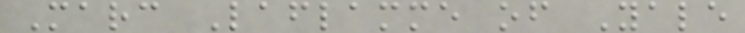Marc Laflamme of Yale
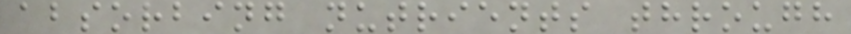absorbing nutrients through
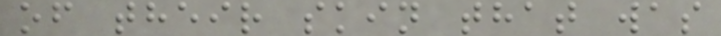of their skin that was
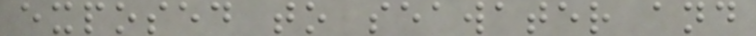exposed to seawater and
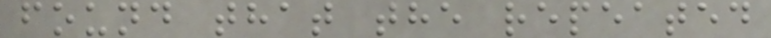found that the repeated
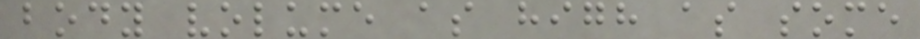body volume as high as some
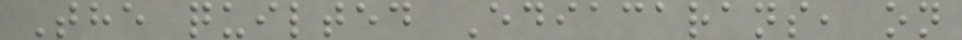The quilted Ediacarans, on
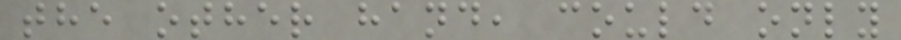the other hand, could only
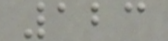123
